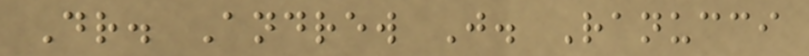Dr. Andrew J. Ranucci
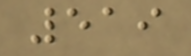519
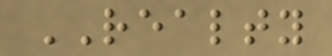REALTY
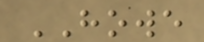HOWE
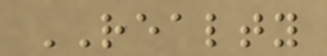REALTY
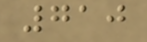710
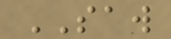SAW
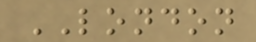LONDON
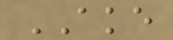AKE
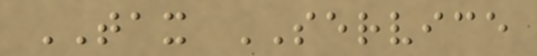TAX SERVICE
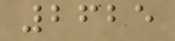2625
